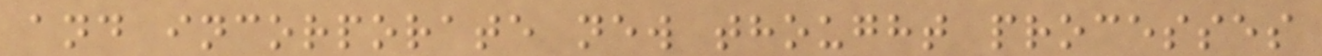and incorporate new thought processes
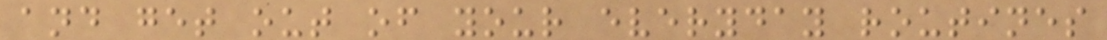and get out of your everyday routines
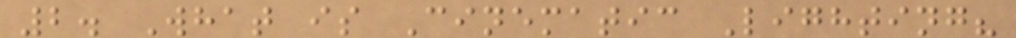2. What is Cinematic Lighting?
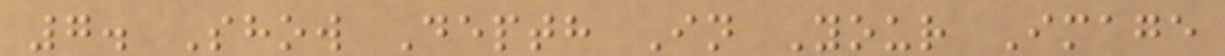7. Show Depth In Your Image
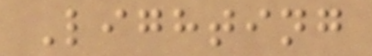Lighting
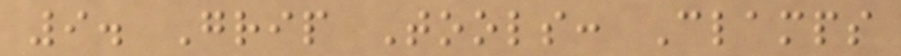9. Grip Tools: Clamps
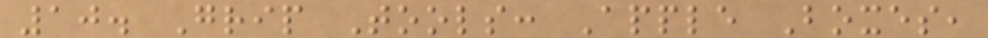10. Grip Tools: Apple Boxes,
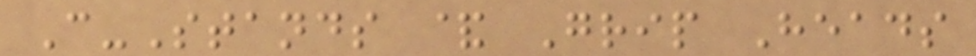C-Stands & Grip Heads
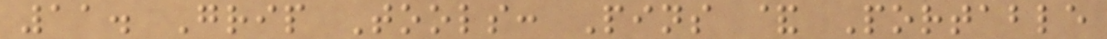11. Grip Tools: Pins & Portable
